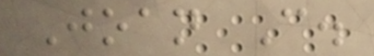Joan C.
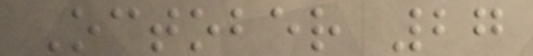October 27
